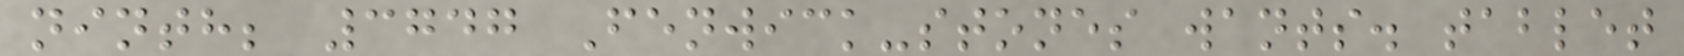ninth; 3747 Fenwick-stones wants. tablet
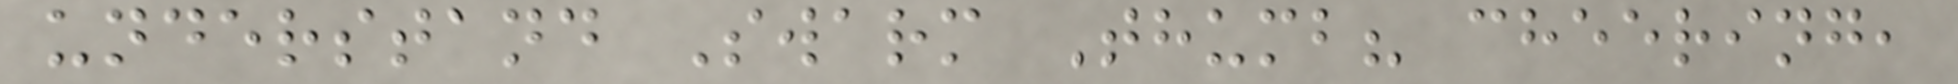understand Swarm Thumb? cheering,
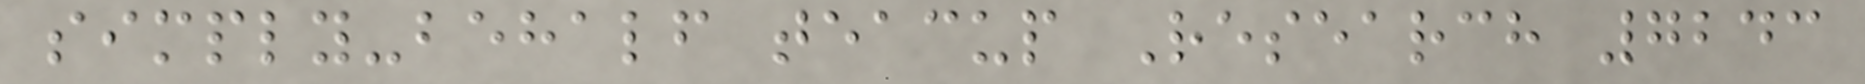simply-behalf teacup Research 7243
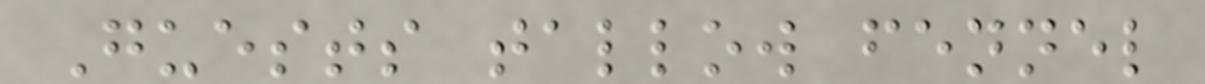Guests tallow fennel
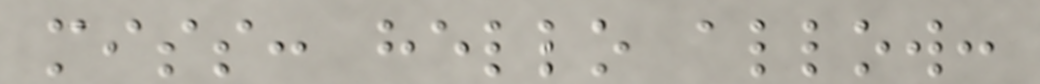miss: hello allow:
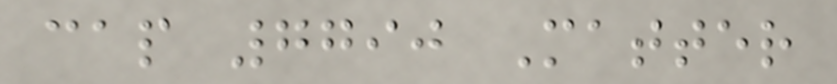cap 7790 Matter
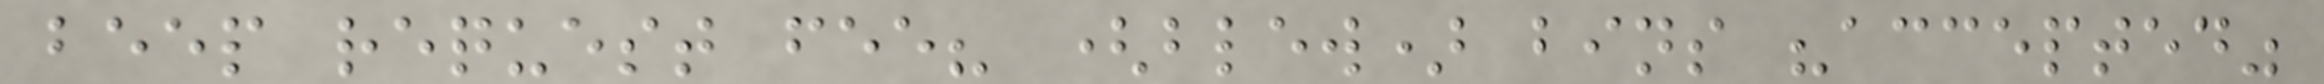beep request fee? (blew) bins "accepted"
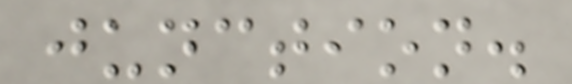junction.
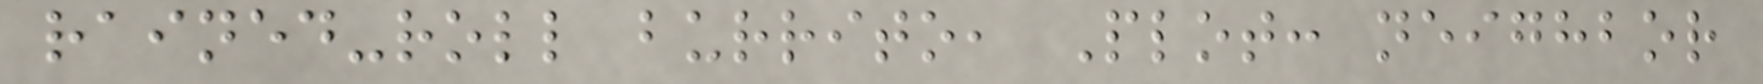rained-roll burrito, Plot: neighbor
